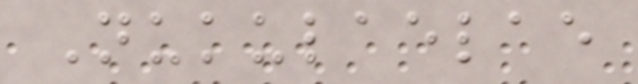Nukulaelae
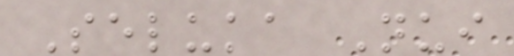Seluka Nui
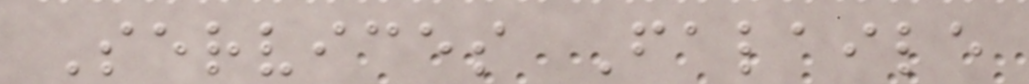Services Falaile
